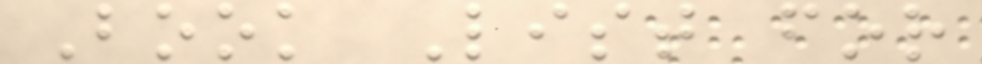Book List for
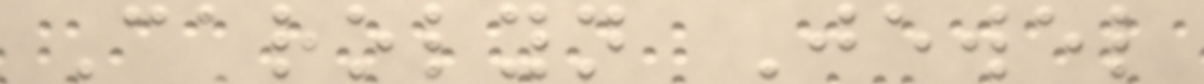Carolyn Jewel
